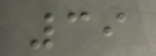39
